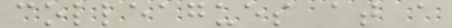colleagues at a
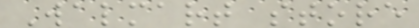Walmart store
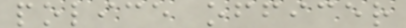police officer
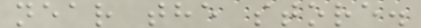near the store.
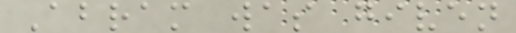Abram was given
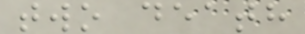two death
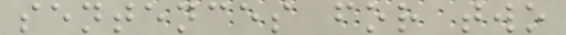sentences for two
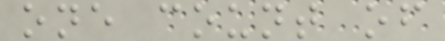one count of
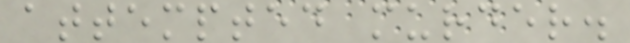attempted murder.
